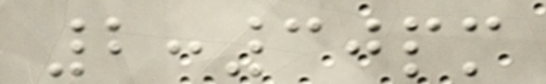2:30pm
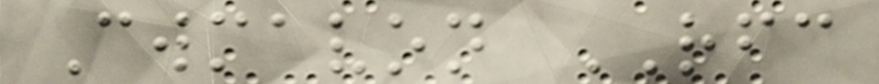Cwmavon RFC
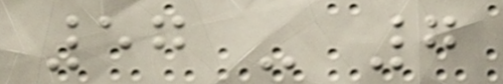57 - 7
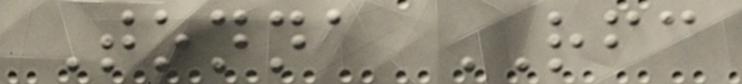Tonna RFC
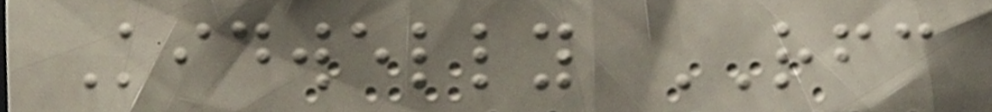Kidwelly RFC
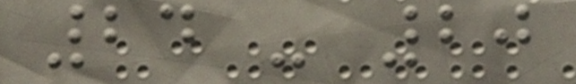24 - 20
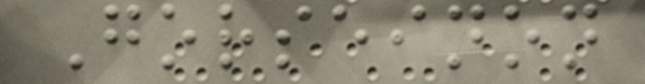Gorseinon
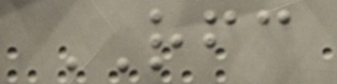RFC
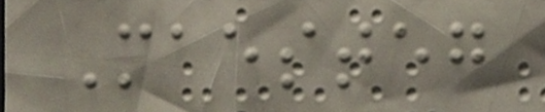Maesteg
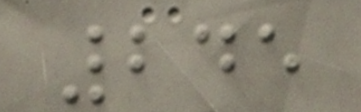245
